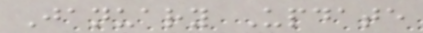January Update
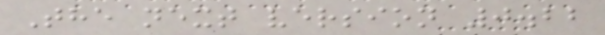The next version 0.22
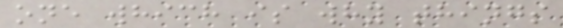one which is why things
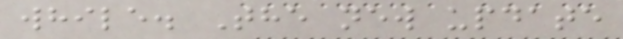while. The new update
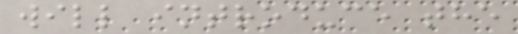will introduce the
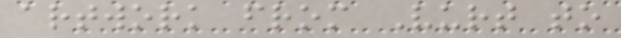artwork from Vurt to
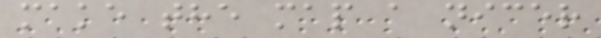make the map a nicer
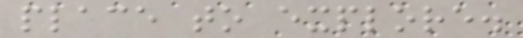place to explore.
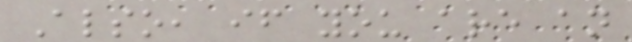Also, if you are an
